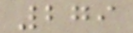279
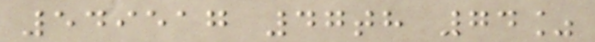549517 47th 74%
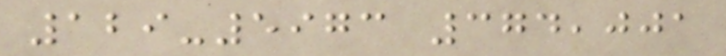129-5973 374,001
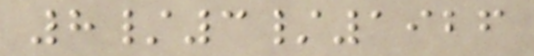8/3/1926
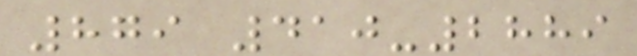879 410-2889
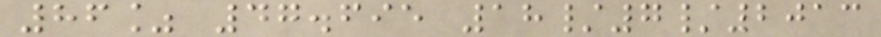86% 47.695 18/7/2013
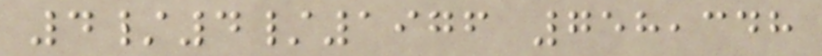4/4/1976 758,348
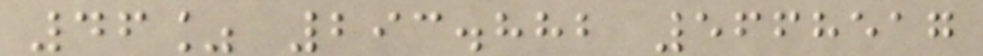46% 293.882 5668517
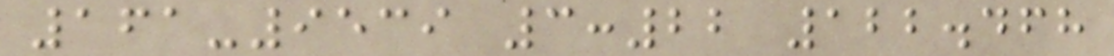161-9539 3:22 122.468
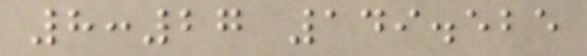8:27 149.525
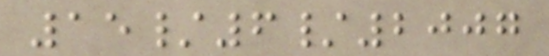15/6/2007
